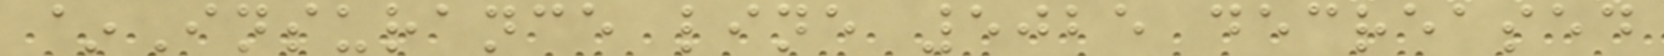~Insurance line 5025 decreased
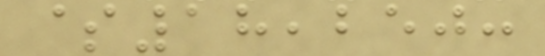$18,250:
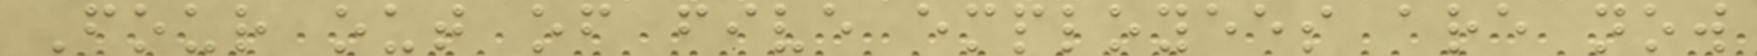Four out of five employees are now
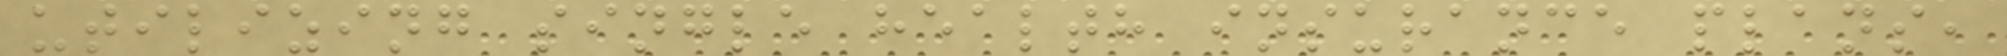utilizing single health insurance plans,
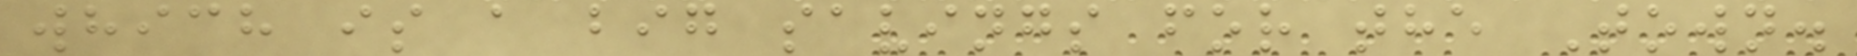which is a big savings for the Town.
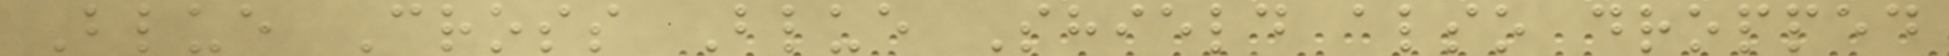Blue Cross Blue Shield also dropped
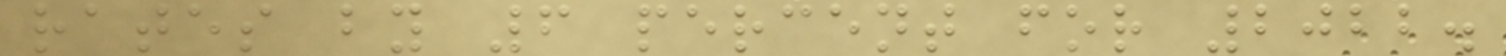rates by 6 percent for 2022.
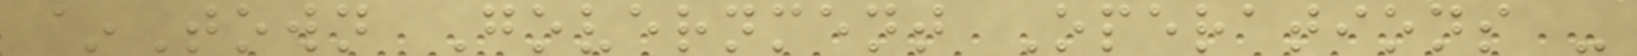~Town Government Operations -
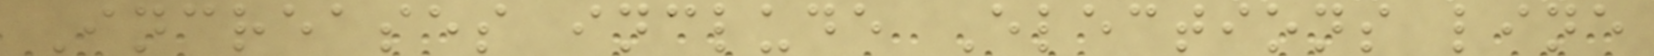Increases include Elections line
